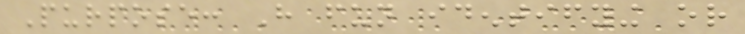Purpose: Have fun identifying or
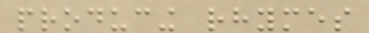producing rhymes
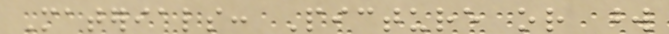Materials: Picture or word
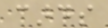cards
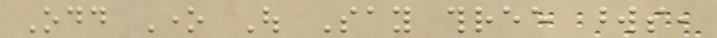Odd One Out Say three words,
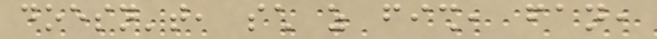doesn't, such as fish, fan,
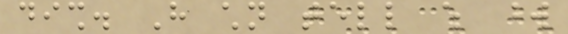dish. Have children tell which word
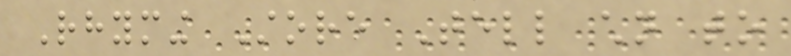Rhyming Store Tell children to
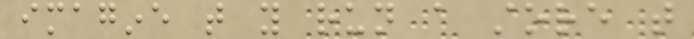imagine that you run a store that
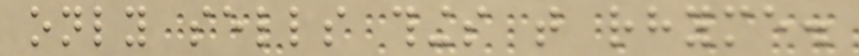only sells things that rhyme.
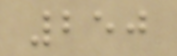250
